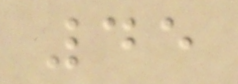45
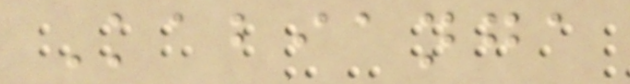Kabianga
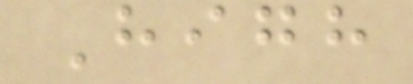High
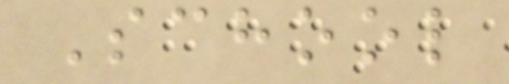School
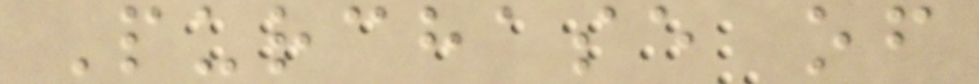Purchase of
